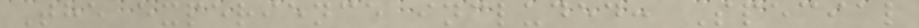The experience included: Special
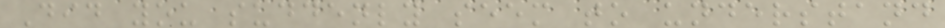Did you suddenly seem to understand
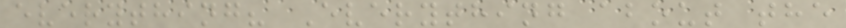everything? Everything about the
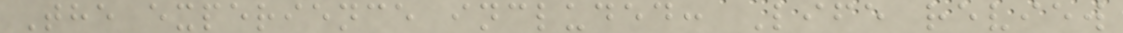The experience included: Life review
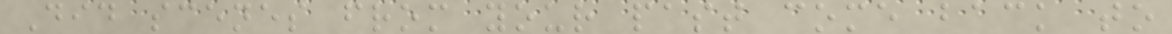Did scenes from your past come back to
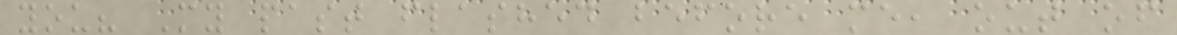you? My past flashed before me, out of
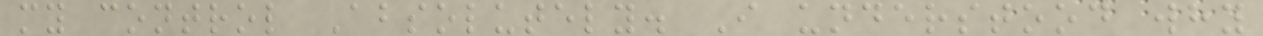my control Absolutely. I understood why
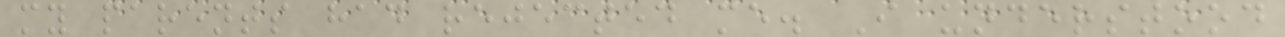my parents had rejected me. I understood
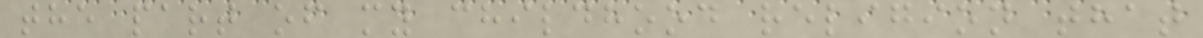the part of my childhood religion that
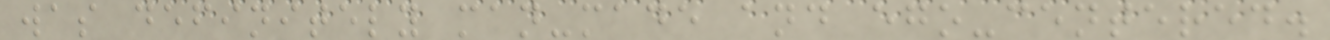was definitely man-made and ego-centered.
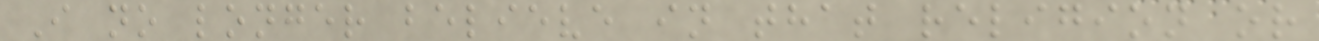I no longer believe in that religion or
